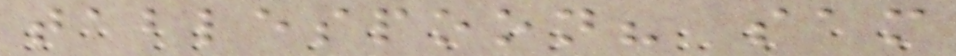tablespoon? sam
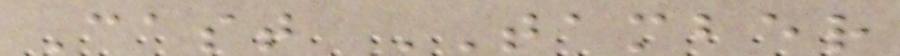Cast TAMBER
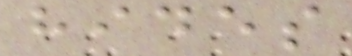hides
